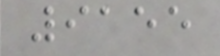9155
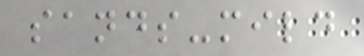sands-mild
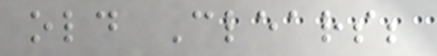old Clears;
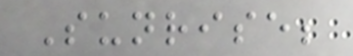Sunrise;
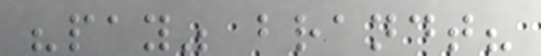"pay" brandt?
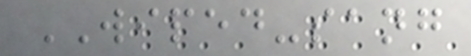WIPED-sang
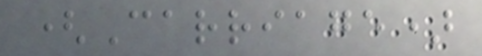(Carriage)
